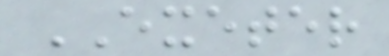EXETER
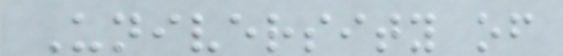University of
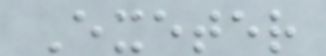Exeter
